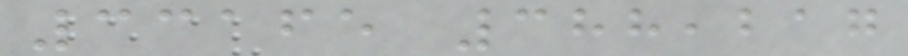33165 388,217
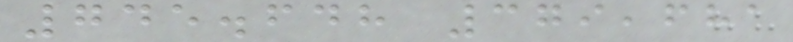745.648 379,681
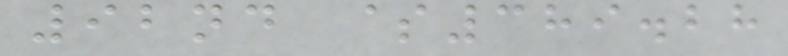92nd $389.28
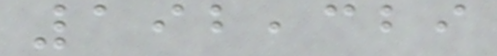192,329
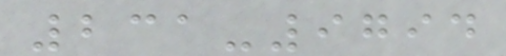231-9794
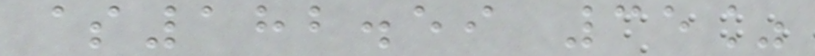$182.59 35%
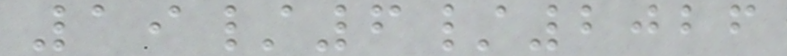19/6/2026
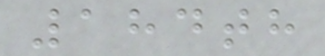184th
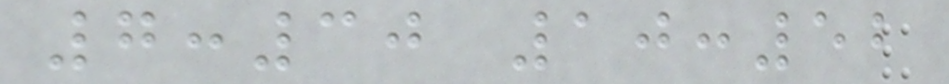7:30 10:52
